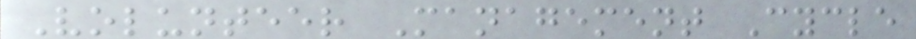Volunteer Management Cycle
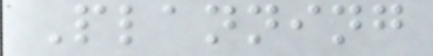Planning
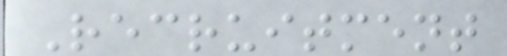Recruitment
